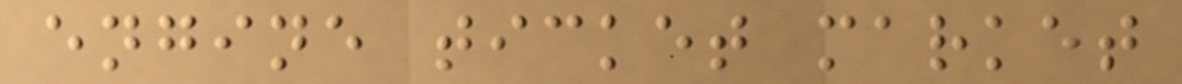engine ticket market
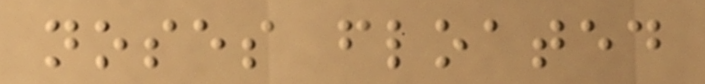noses floated
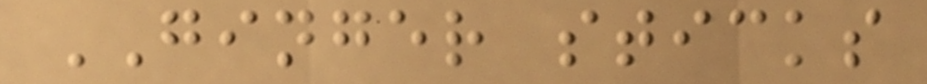GINGER sticks
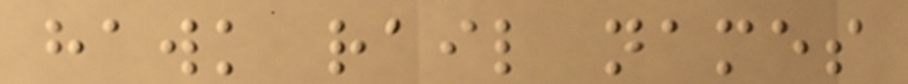hawk rail names
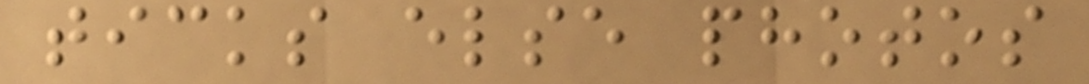ticks else photos
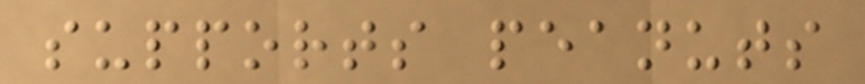supports peanuts
